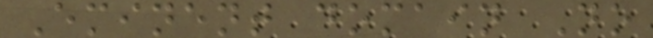Eminent domain No
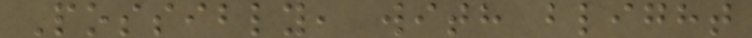Possibly, with blight
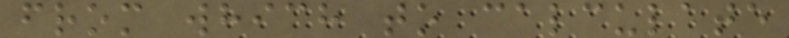from which to calculate
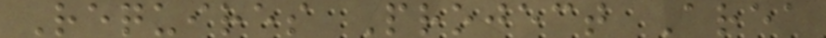Requires Project Area
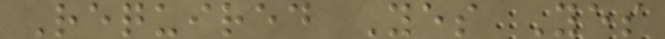Required Yes Yes
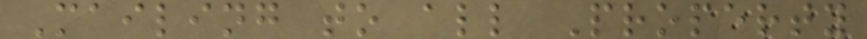Mailing to all Property
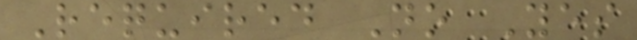Required No Yes
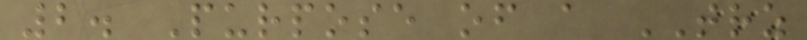2. Purpose of a TRZ
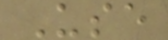Use
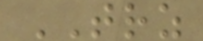TRZ
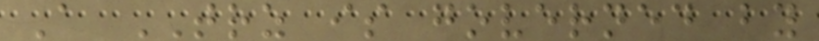A TRZ is governed by
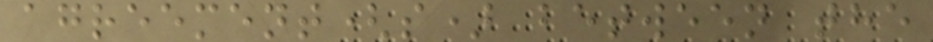agreement(s) between the
